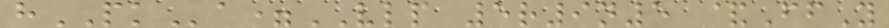hPKa=VLP 5r9n5 &FfY
